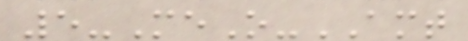5-MeO-AMT
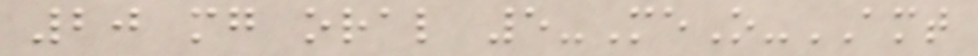20 mg oral 5-MeO-AMT
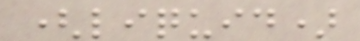(liquid)
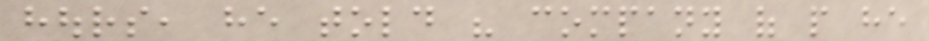hours, he told his company of people he
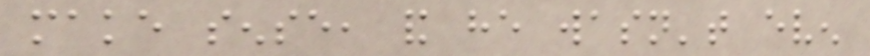make sense, and he wasn't even
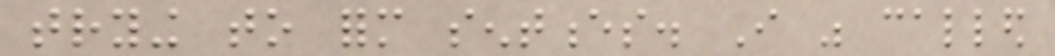trying to form sentences. I was called
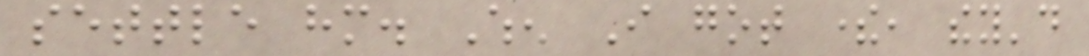settle him. When I got there, they'd
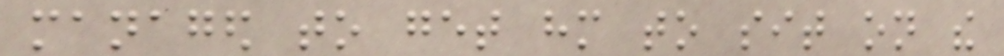managed to get him to sit on the
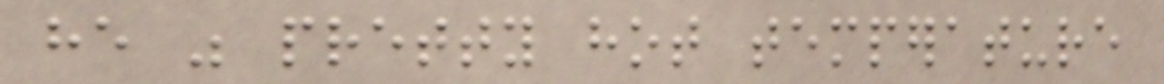he was pretty hot temperature
